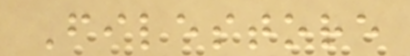Filestore
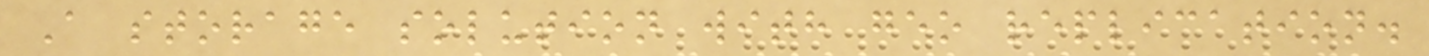A storage solution with geo replication.
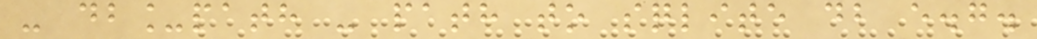- db_path - path to sqlite db e.g.
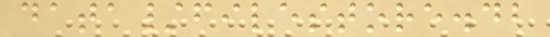data/filestore.db
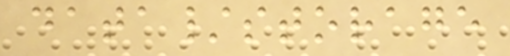data/storage
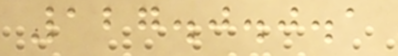127.0.0.1
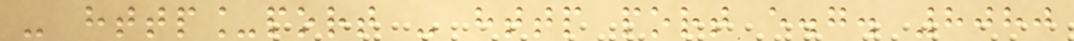- http_port - http port e.g. 8080
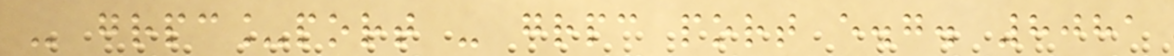- grpc_port - grpc port e.g. 8081
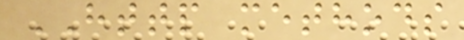HTTP methods
